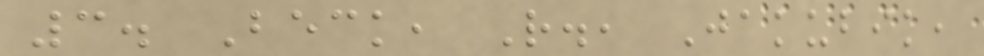3. Beck, R., Jakubik,
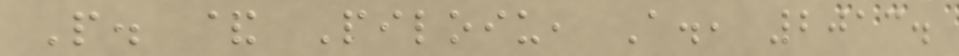P. & Piloiu, A., 2013.
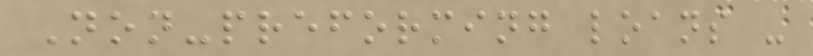Non-preforming loans -
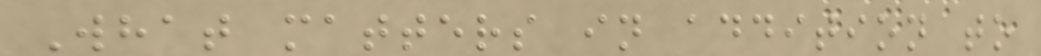What matters in addition to
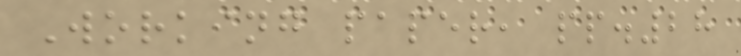Working paper, pp.28
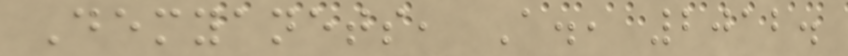Demyanets, A., 2012.
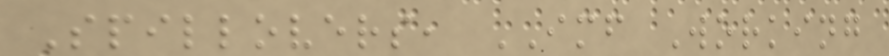Spillovers, IMF Working
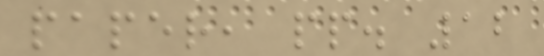paper, pp. 12
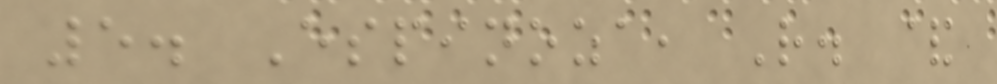5. Espinoza, R. &
